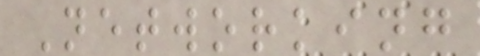Networking
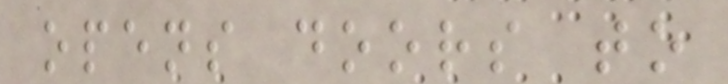opens doors to
